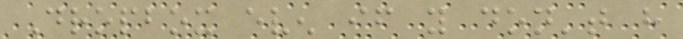Dropbox even if you don't have
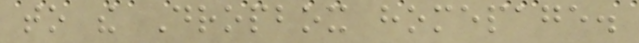to the Dropbox homepage.
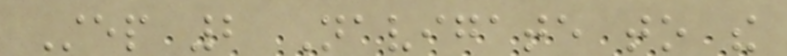Step 2 Navigate to the
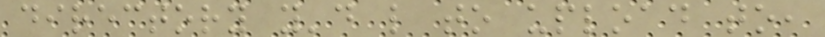directory you'd like to upload to,
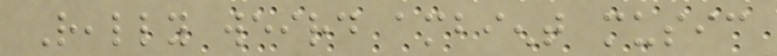Really weird ambient music
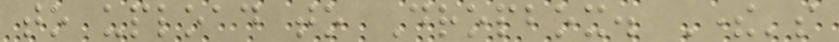to upload to Dropbox. There's
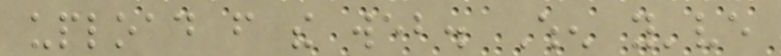upload from the web. When you've
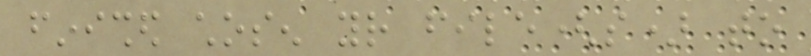finished chosen your file(s) to
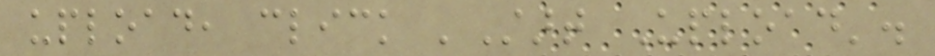upload, click 'Start Upload'.
